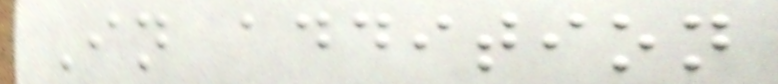In addition
